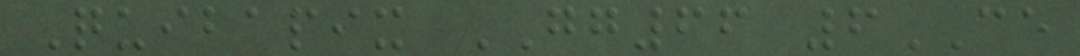Quibapix GG66 6CE
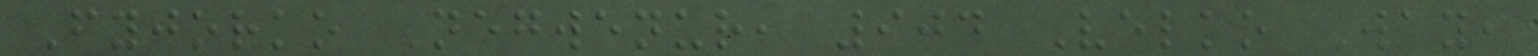Fyjorko Negwenur, 904 Velko Way,
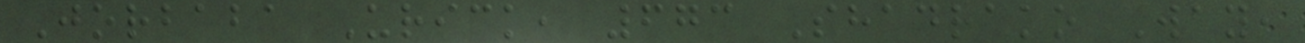Jorbaba Urick, 673 Shadrako Way,
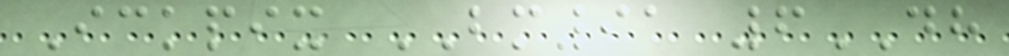Ickpix BM91 6DH
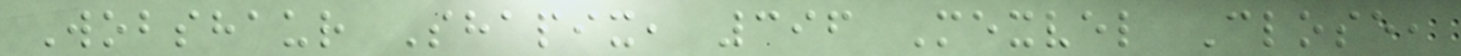Wobshaur Shapix, 396 Mexvel Close,
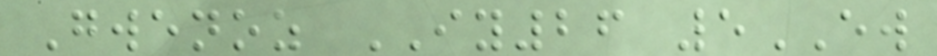Gwenoz IY26 5EW
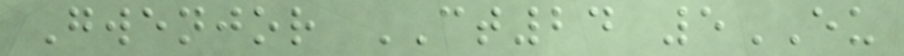Gwenjor CT24 5EU
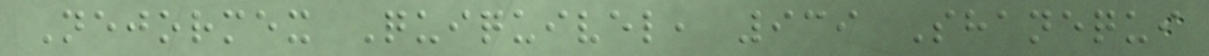Nejormex Quiquivel, 939 Shanequi
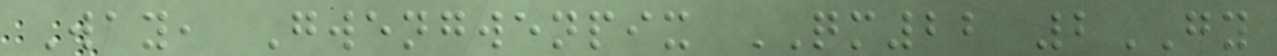Way, Gwengwenpix QM22 2GY
